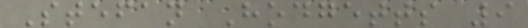Stefan Hodgetts 9
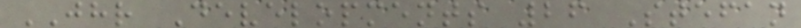JHR Developments 26 Stefan
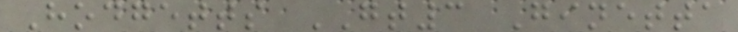Hodgetts GT3 Ginetta
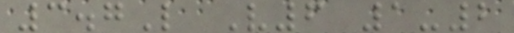3.7L V6 1-2
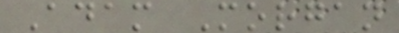Adam Morgan
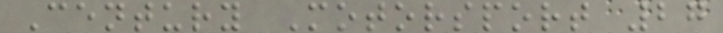Century Motorsport 27
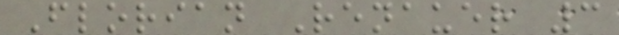Florian Renauer 3
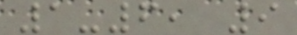1-6, 9
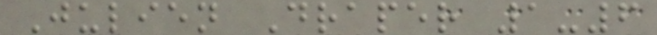Julien Draper 1-6
